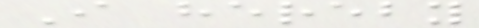I hereby
